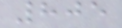805
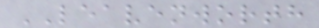LEAVENWORTH
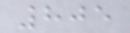805
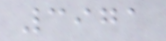3971
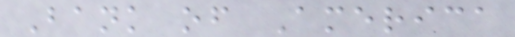Bank of America
